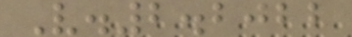V.2.2022
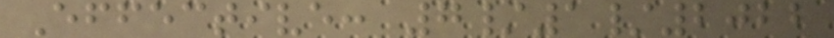Effective: 7/1/2022
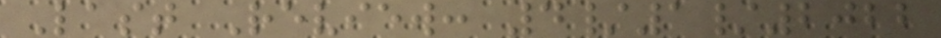Last Review: 4/1/2022
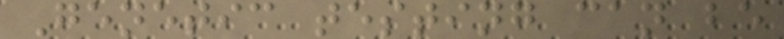Genetic testing can be
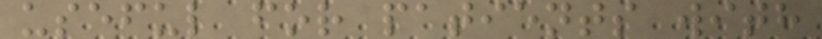useful for patients with
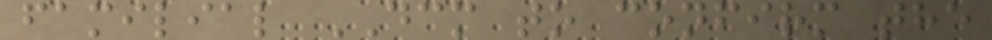familial DCM to confirm the
